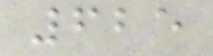625
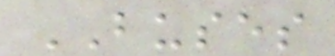BUSES
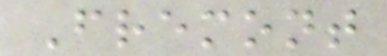Fremont
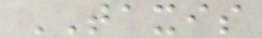TAXIS
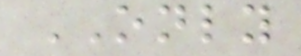ONLY
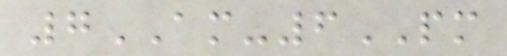7AM-6PM
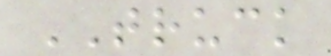TRUCK
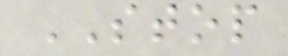STOP
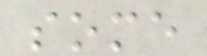some
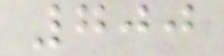700
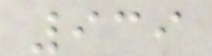939
